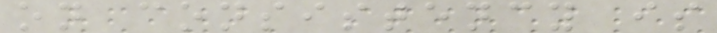on consistency is
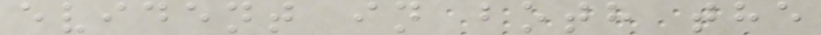evident in both the
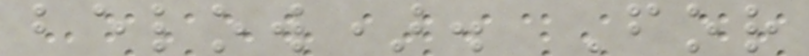below). For
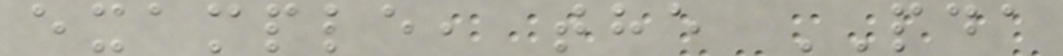example, the PDA
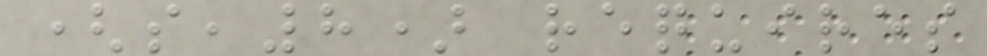(s,8) requires
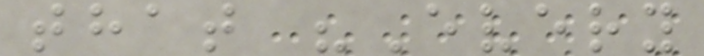that "Every
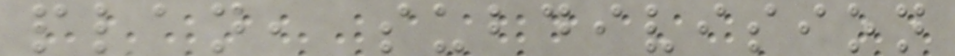plan, subdivision
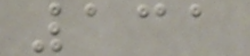131
